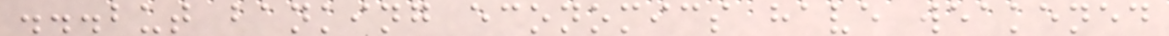...but banking economics have weakened
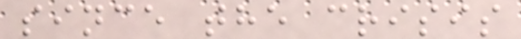since the crisis
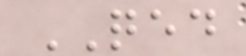QED
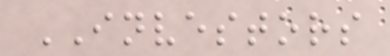INVESTORS
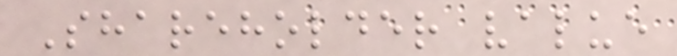Shareholder value
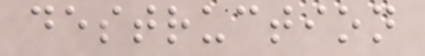destruction
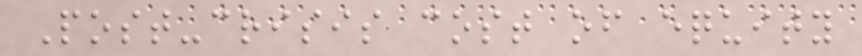Post-crisis cost of equity
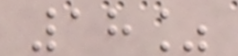18%
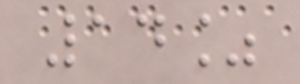14%
